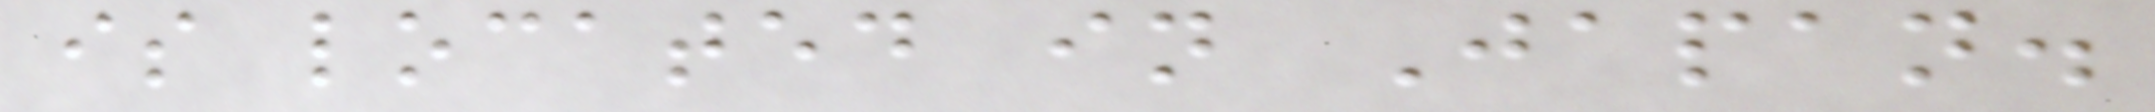is located in Japan.
